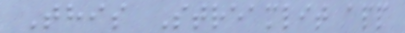This Streamlit app
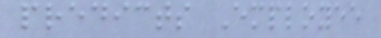predicts Employee
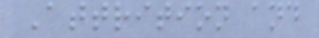Attrition and
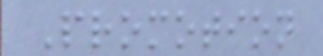Promotion
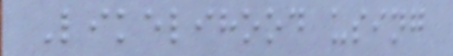Likelihood using
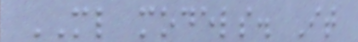ML models. It
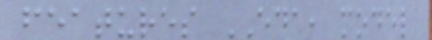features EDA, model
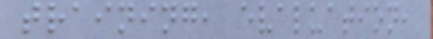training, evaluation,
